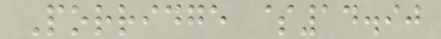Porridge $14.90
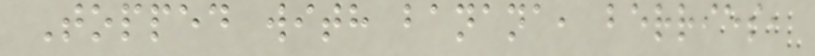Topped with banana, berries,
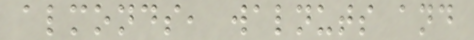almonds, walnuts and
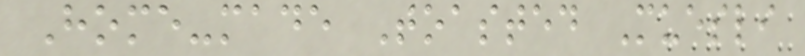Home-made Toasted Muesli
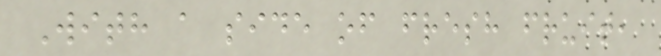With a side of fresh fruit,
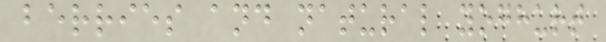berries and natural yoghurt
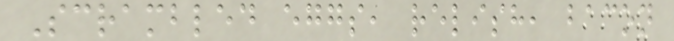Scrambled eggs, relish, bacon
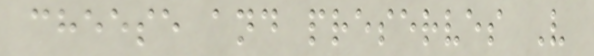cheese and preserves V
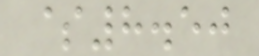$8.50
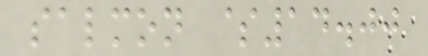salmon $14.00
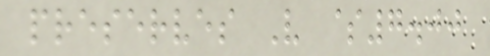preserves V $7.00
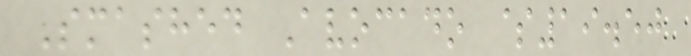Smashed Avocado $19.50
